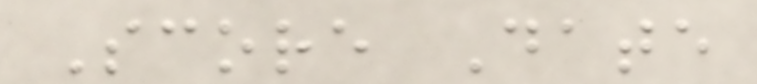Score Date
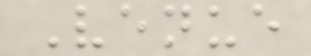Venue
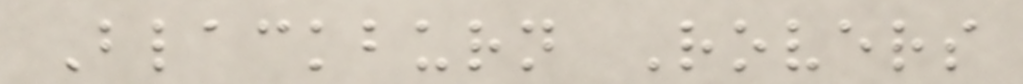Blackburn Rovers
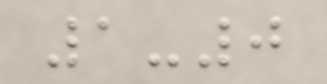1-0
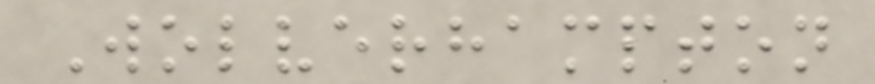Wolverhampton
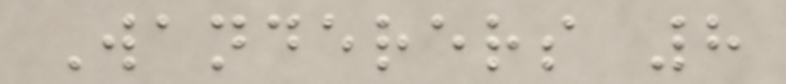Wanderers 8
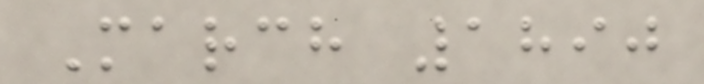March 1890
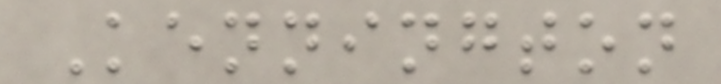Kennington
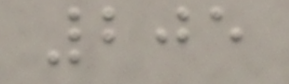205
